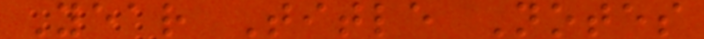Year Title Notes
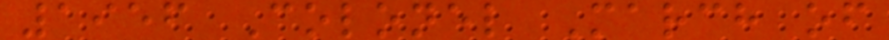1956 Colonel March of
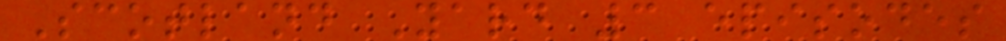Scotland Yard 3 episodes
